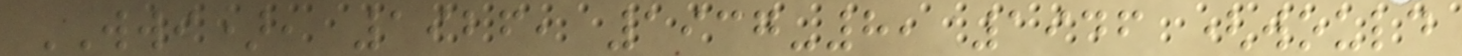WWI), 1926, 1937-8, 1946 (would
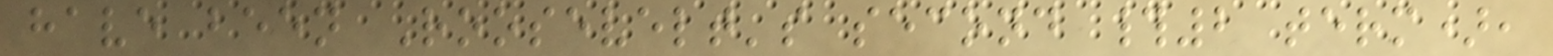have been Roosevelt's second #2 term),
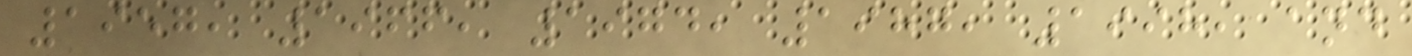1957, 1966, 1974, 1987, 1998, and
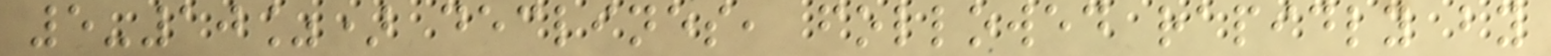5-10%) declines, followed rapidly by
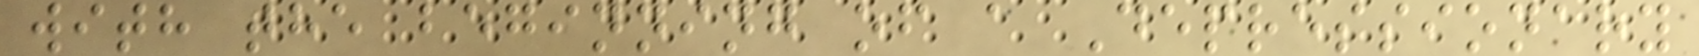with the beginning of a Depressionary
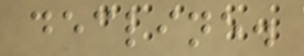decline.
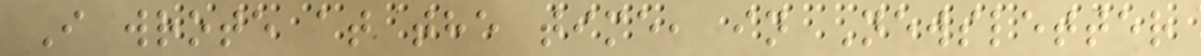I wrote at the time, in Newsletter
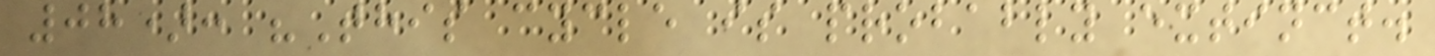08): "This cycle is probably extinct.
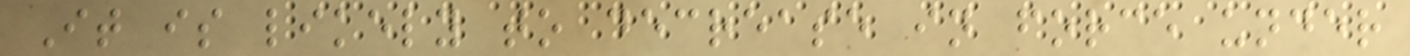It is likely to decrease in force under
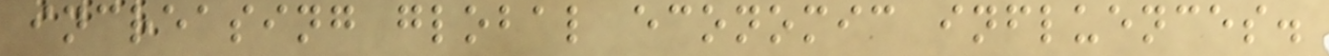increasing global economic influences.
